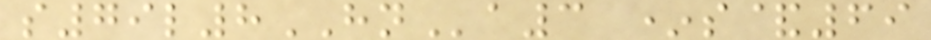s79l8HNa3 *s&69
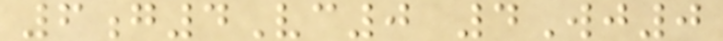6g4Vc0 4Wj0
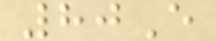80E
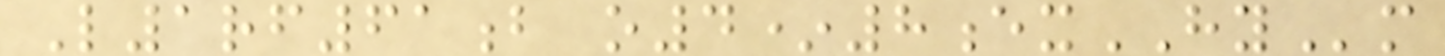L1rf61b o4*8exHYm
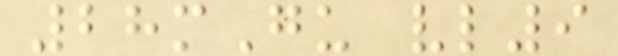28mGu vl9
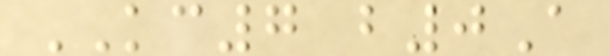KC7 b0A
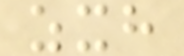zxh
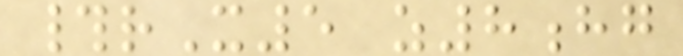#rX5 z8hg
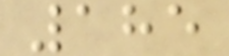185
